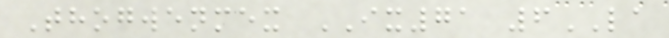Thogwenmex IX71 6LA
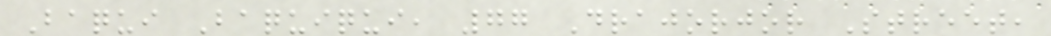Baqui Baquiqui, 77 Drajorjor Street,
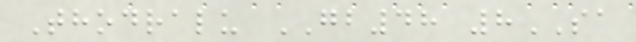Thodralu GB48 8SA
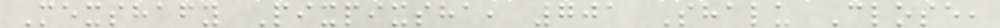Mexshafy Pixpixsha, 701 Shalu Close,
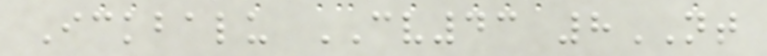Ickbalu CV43 8NT
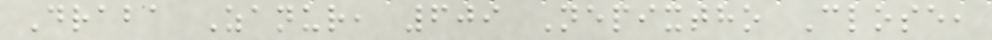Draba Zanur, 609 Nepixtho Close,
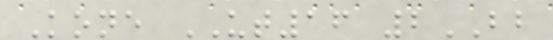Kone UT16 2BB
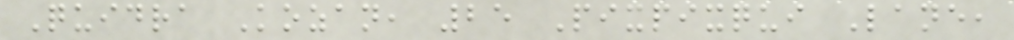Quidra Kozan, 25 Pixpixqui Lane,
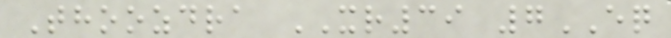Thoozdra XR39 7EQ
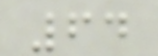64
